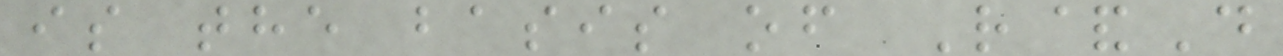is the basis of R&D
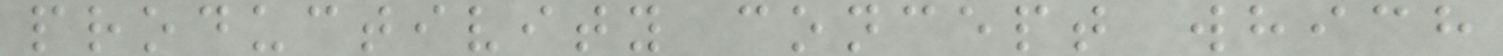productivity concept which
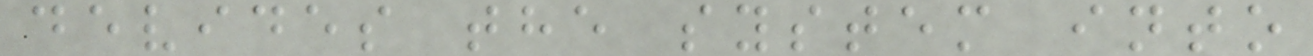devides the system into
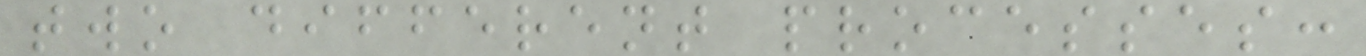two different processes:
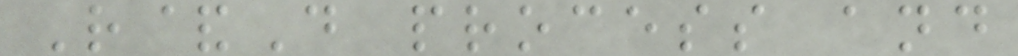R&D process and
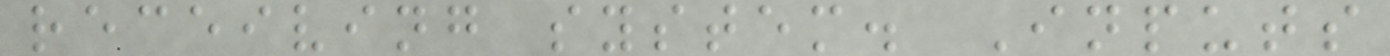receiving system. Inputs
